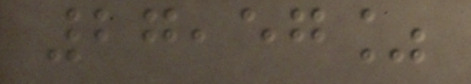27,57%
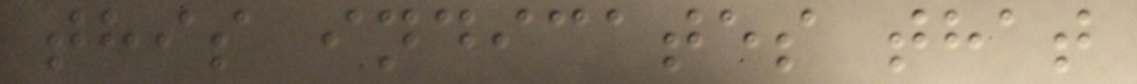this indicates that
